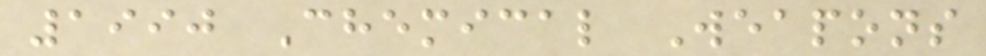1990 Chemical Weapons
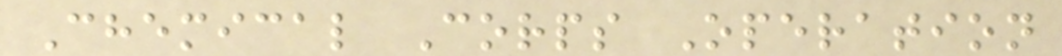Chemical Corps Operation
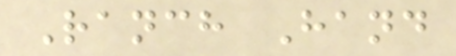Ranch Hand
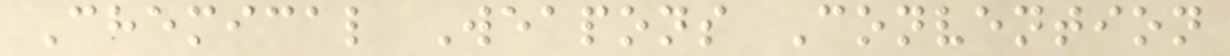Chemical Weapons Convention
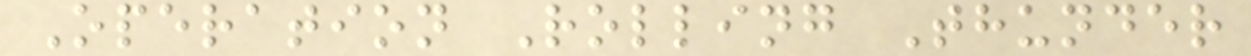Operation Rolling Thunder
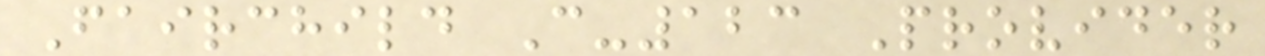Fairchild C-123 Provider
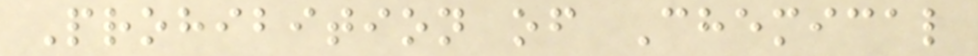Prohibition of Chemical
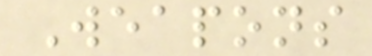Weapons
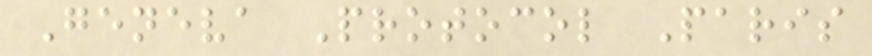Geneva Protocol Paris
